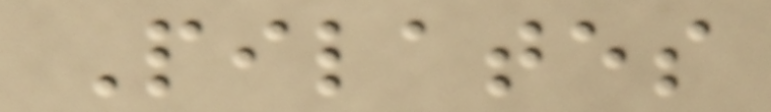Pilates
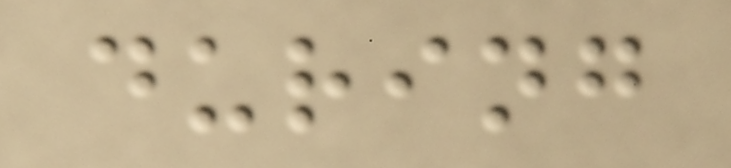during
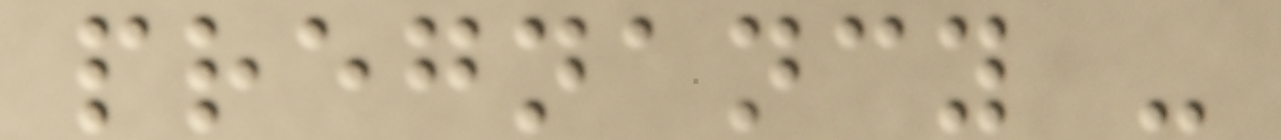pregnancy -
